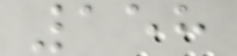158
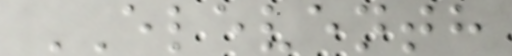ELEVENTH
